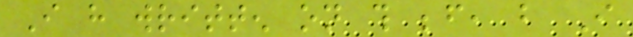I have written on this before, but I
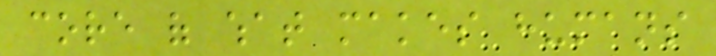core of what makes humans
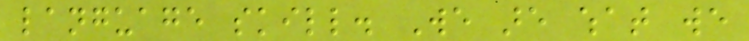language skill. We are what we
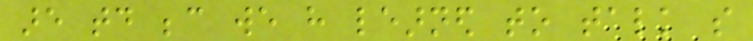are today because we have learned to talk so
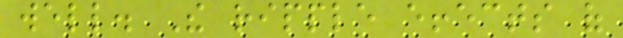well. The ripple effects of
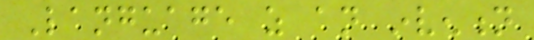Language as an invention
